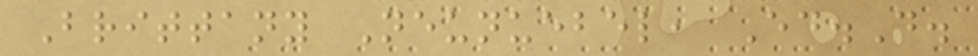Brittany Neunuebel, Ed.D.
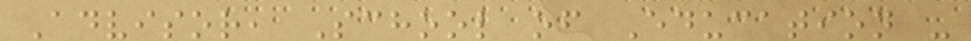Advisor, School of Education -
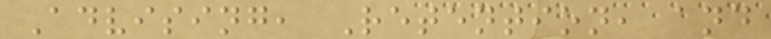Advising, Retention, and
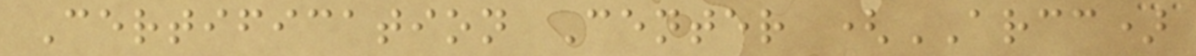Certification Center (ARCC)
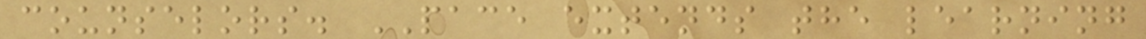counselors. PACE extends the learning
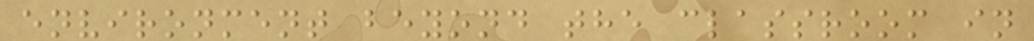environment beyond the classroom in
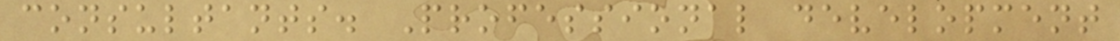consultants. Professional development
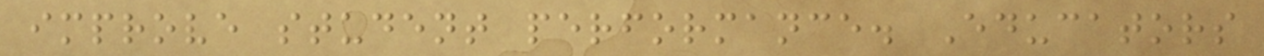improve student performance. Educators
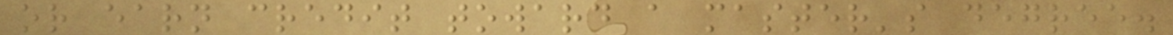or earn credit toward a master's degree.
